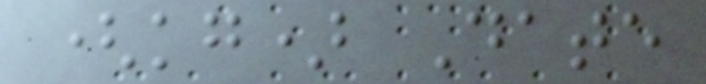(kg) Date
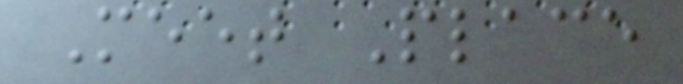Meet Place
